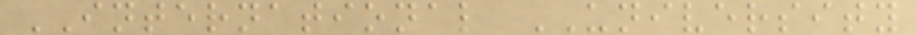INTERNATIONAL UNIVERSITY
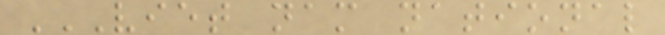VIET NAM NATIONAL
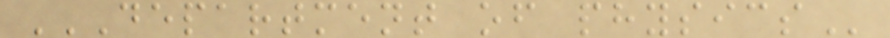DEPARTMENT OF PHYSICS
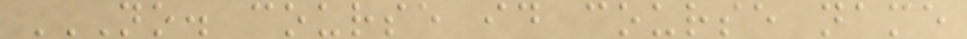NO. COURSE ID COURSE NAME
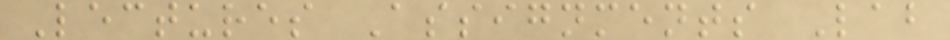Lectures Assignments Lab
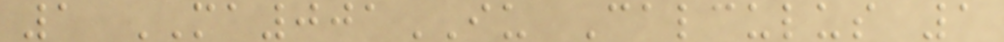1 MA001IU Calculus 1
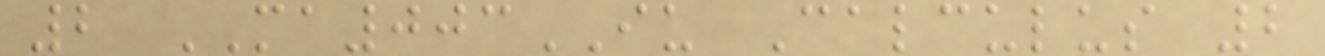2 MA003IU Calculus 2
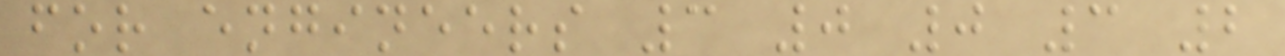for engineers 3 0 0 3 2
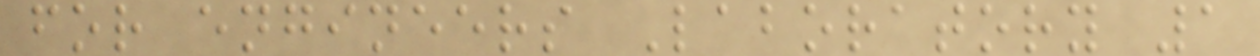for engineers Laboratory 1
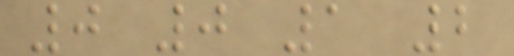0 0 1 2
